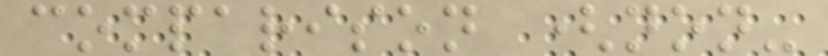comparison (non-
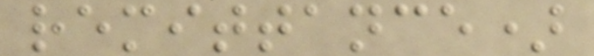remittance)
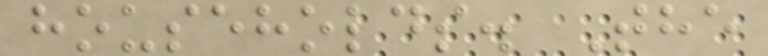households. The
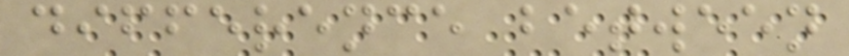difference between
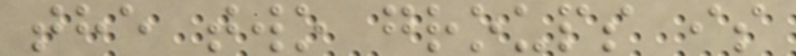the two groups is
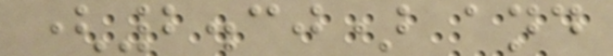(2.30) and
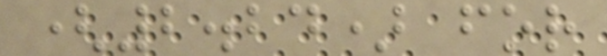(2.24) for
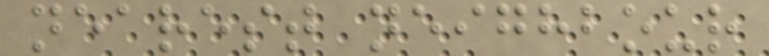nearest neighbour
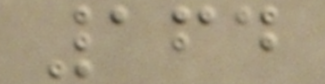164
